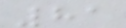81
